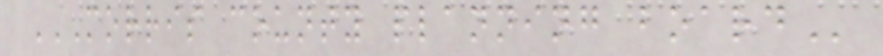MORRIS COUNTY PLANNING BOARD
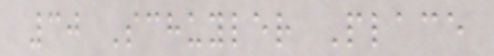30 Schuyler Place
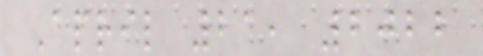April 21, 2022
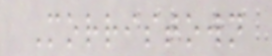Morristown
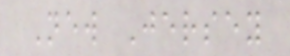New Jersey
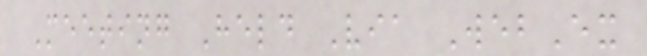Meeting Held Via WebEx
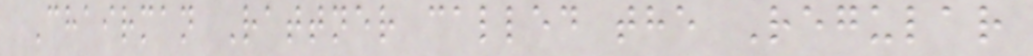Chairman Rattner called the Regular
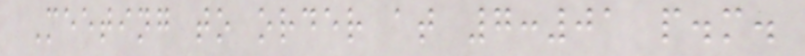Meeting to order at 7:01 p.m.
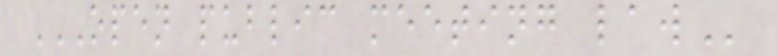OPEN PUBLIC MEETING LAW
